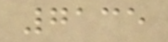7135
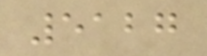5127
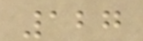127
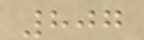807
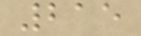215
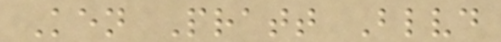Ken Pratt Blvd
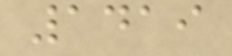1419
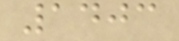1403
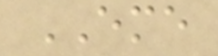EME
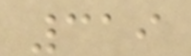319
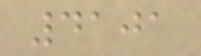4101
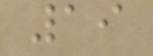19
